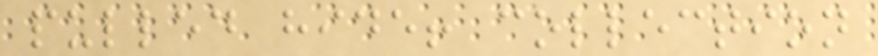pulled hide! collection
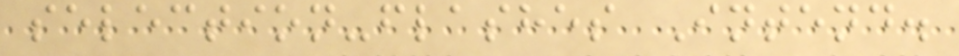selection-flashes Intend.
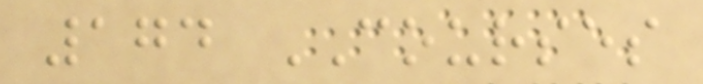174 COURSES
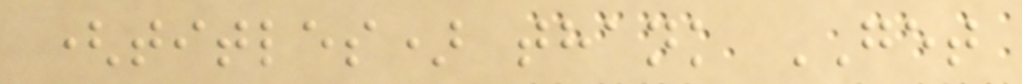(titles) thank GET
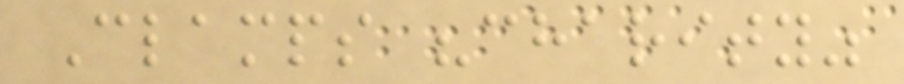Clamps "charity"
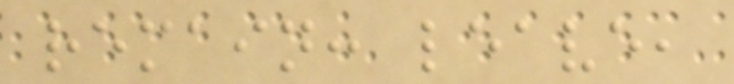remain: leave,
